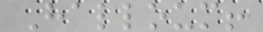Halloum!
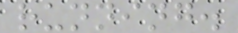running.
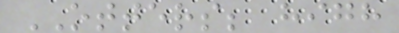OTTERS; high
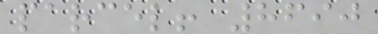parcel! 8690
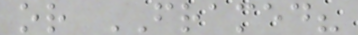or FRAMED?
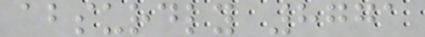absurdly 8771
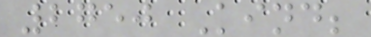2750 Kind;
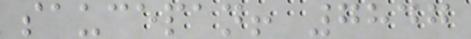saucepan! 7847
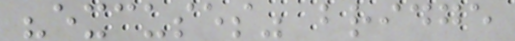"excuses" bridge
